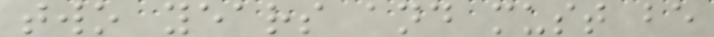two years and must be
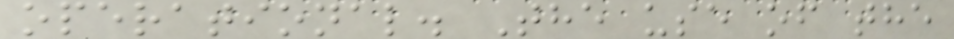operational. The use of the
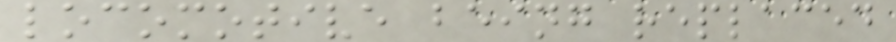locomotive being replaced
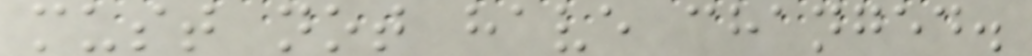must not have changed.
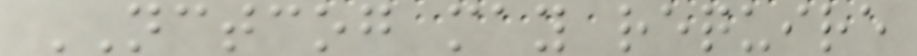NCTCOG may require
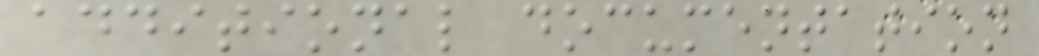additional documentation
